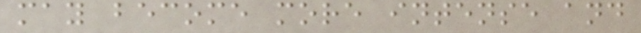may become more intense and
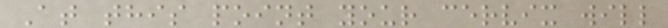At this point your cervix will
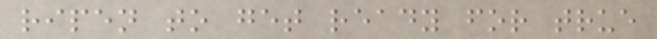ripen to get ready for true
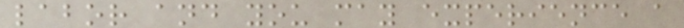labor and you may experience a
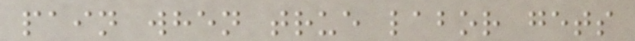pain when true labor gets
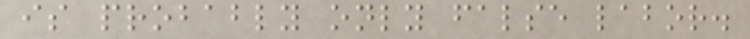is probably only false labor.
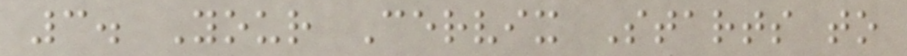3. Your Cervix Starts to
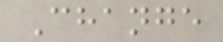Change
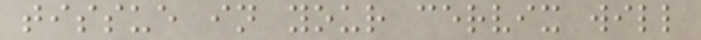tissue in your cervix will
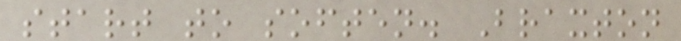start to soften. Braxton
